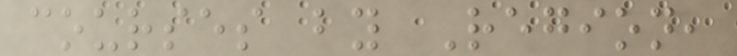courses by Region,
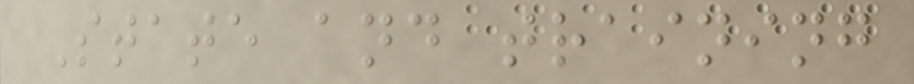State and training
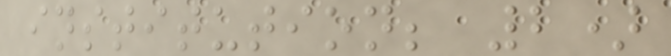institution; 2)
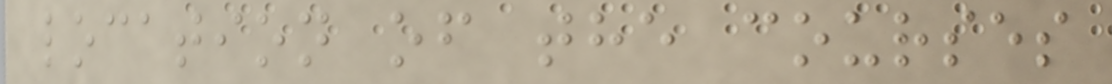location of the courses
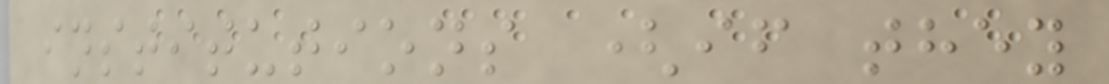institutions (if they
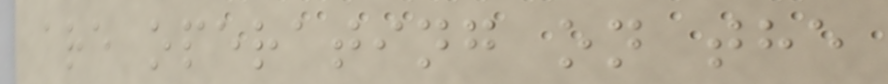are operating on the
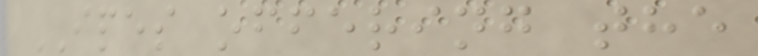IPES offering the
